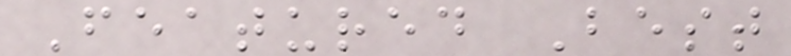Featured Best
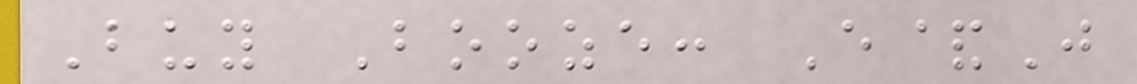Buy Booze: E&J
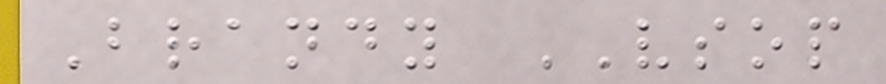Brandy VSOP
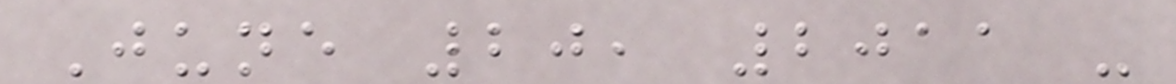June 20, 2011 -
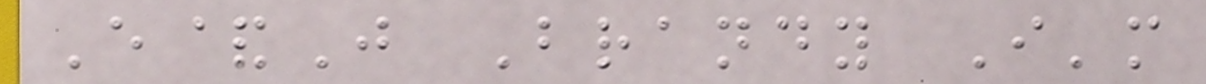E&J Brandy I'm
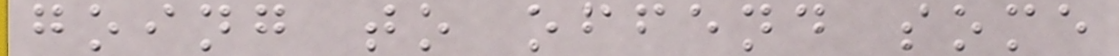going to offend some
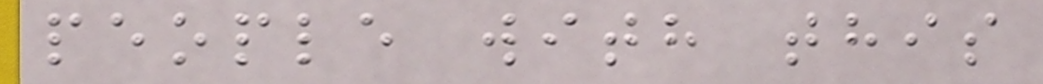people with this
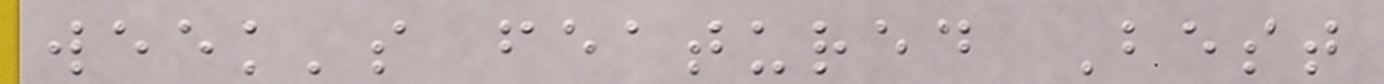week's featured Best
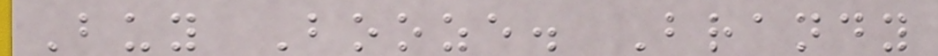Buy Booze. Brandy
